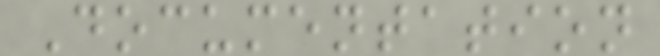Documentation
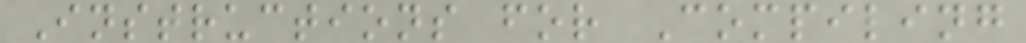Instructions for Compiling
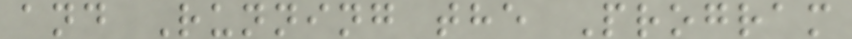and Running the Program
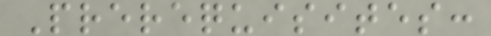Prerequisites:
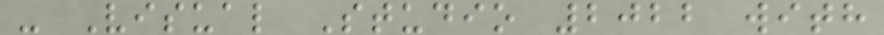- Visual Studio 2022 with
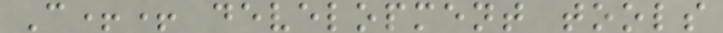C++ development tools
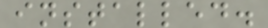installed.
